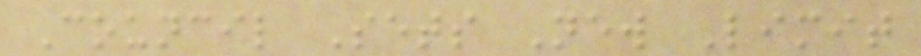Council Sets New Limit
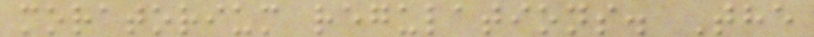moratorium regulations. The
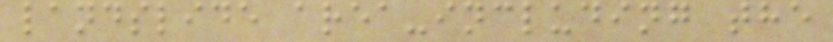landslide area-including the
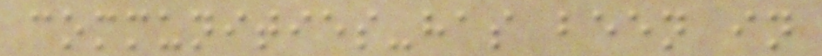communities-has been in
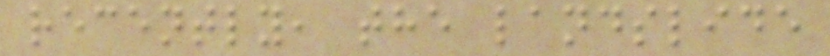recently, the landslide
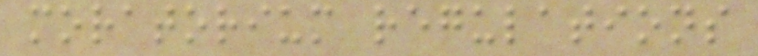moratorium regulations
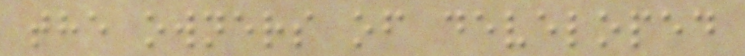the owners of developed
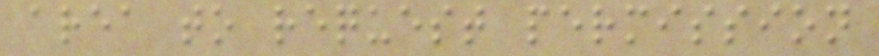area to request permission
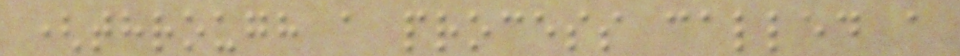(through a process called a
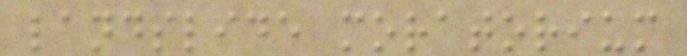landslide moratorium
